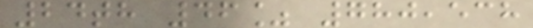24th 46% 780,538
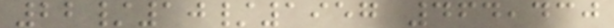22/10/1957 464,430
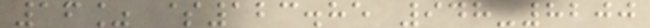16% $123.85 948-8200
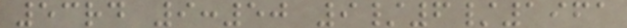53rd 9:50 9/6/1961
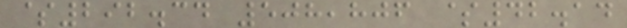$292.34 508,806 $42.14
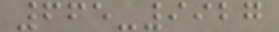665-9927
